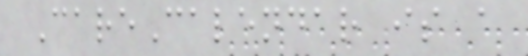CareCalendar is a
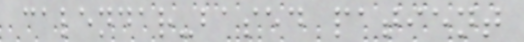calendar-based patient
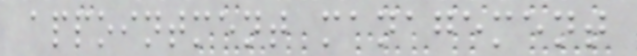appointment management
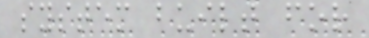system built for
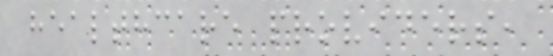healthcare providers,
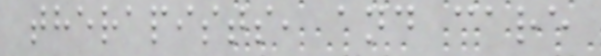therapists, and care
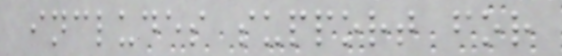includes support for
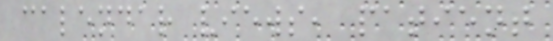calendar views, patient
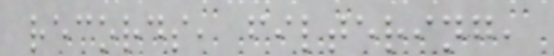records, filtering,
